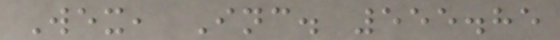Wex, Inc. 555.85
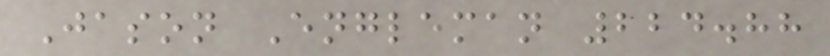Jason Engleman 224.88
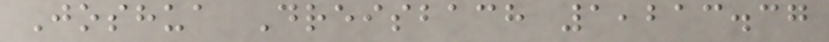Joshua Dreisbach 1,213.37
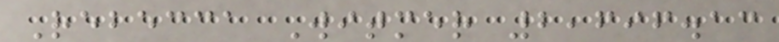Rebecca Witmer 2,696.13
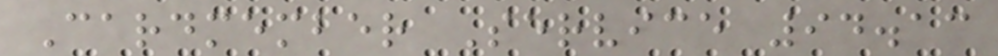Cardmember Service 94.13
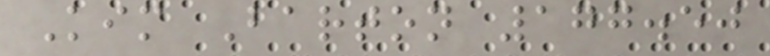Kim Barton 177.50
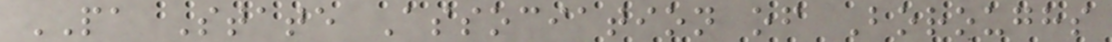PA State Association of Boroughs
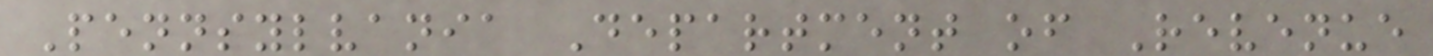Pennsylvania Department of Revenue
